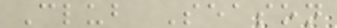Club Season
